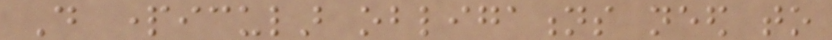Do particular obligations need to
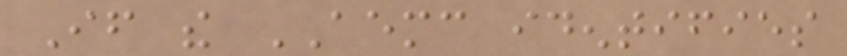If the AEMC identifies
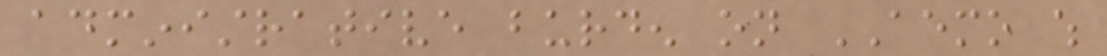administrative burden on AEMO which
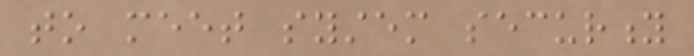to meet system security
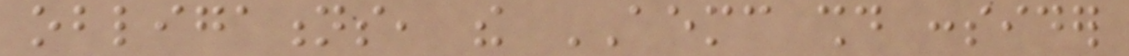obligations, the AEMC should consider
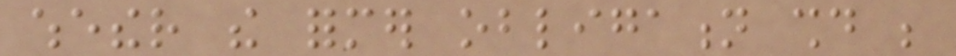whether the former obligation should be
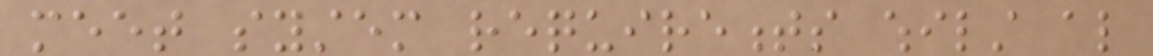meet system requirements whilst also
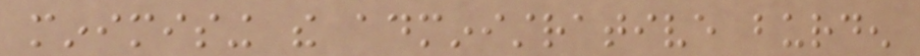minimising the administrative burden
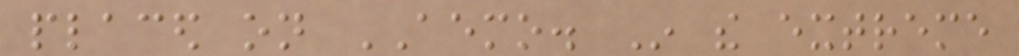placed on AEMO. In the extreme
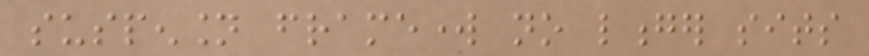suspension framework no longer sits
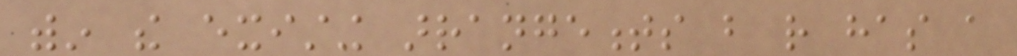within the existing arrangements but rather has a
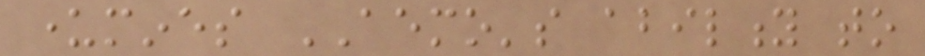undermines AEMO's ability to
